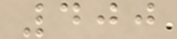400
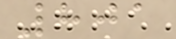801
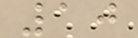10
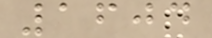1604
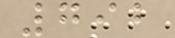792
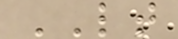LT
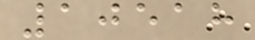10518
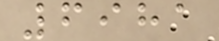6981
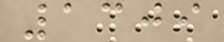1309
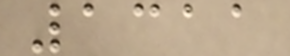1311
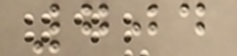704
